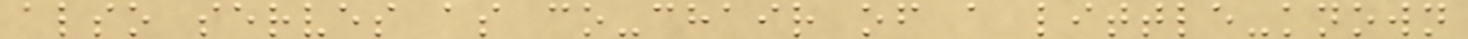also serves as co-chair of a little-known
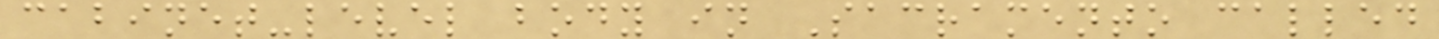cabinet-level body in Sacramento called
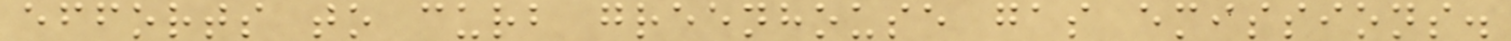efforts to curb greenhouse gas emissions.
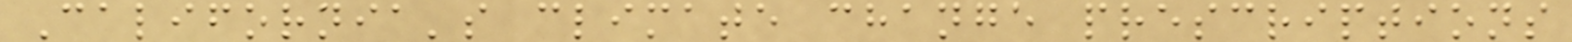California's climate change prescriptions
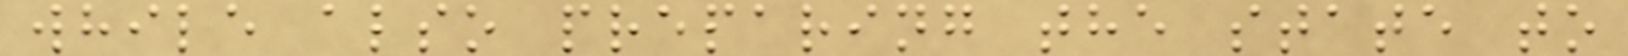while also preparing the state to
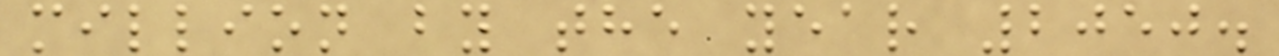million by the year 2050.
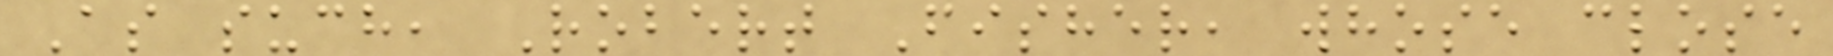As such, Robert Fisher, whose close
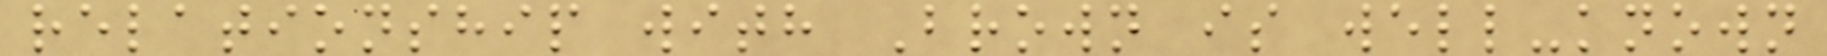relationship with Brown is well-known
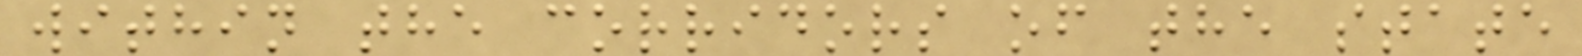within the corridors of the state
